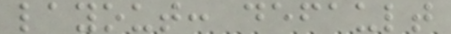layout: default
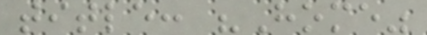title: "Home"
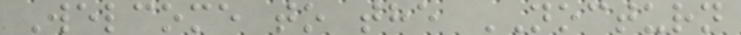Welcome to the NOCTURN
